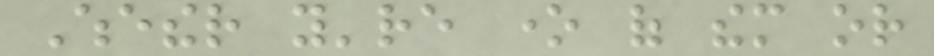Whether you're one of them or
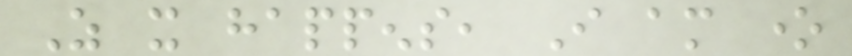As it happens, I am one
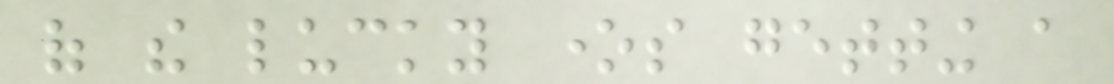of the lucky ones getting a
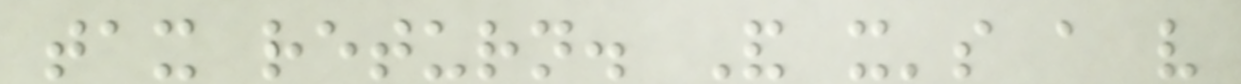tax return. And it's a very
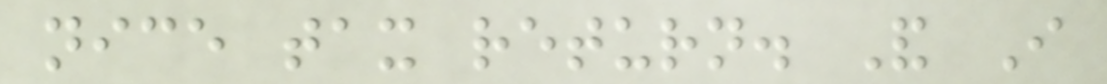nice tax return. And I
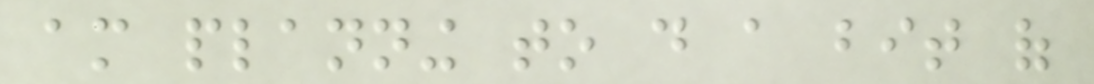am planning to do a bit of
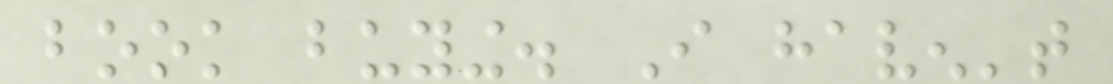book buying. I haven't
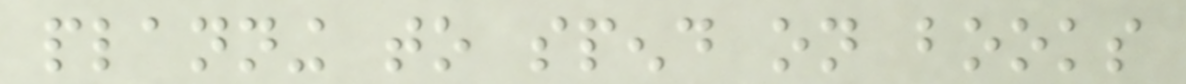planning to spend on books
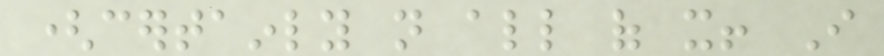(certainly not all of it! I
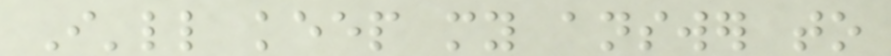I'll keep my answer to
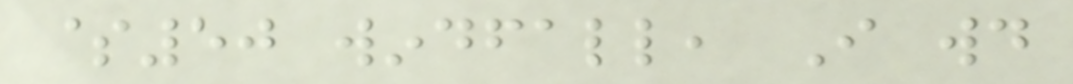$50 windfall, I would
